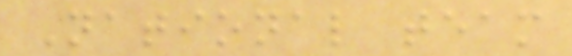National team
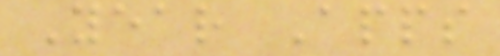Year Apps
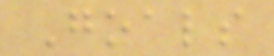Goals
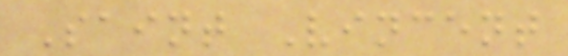Saint Vincent
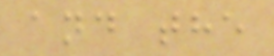and the
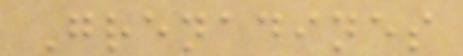Grenadines
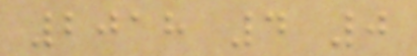2018 4 0
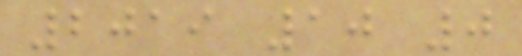2019 10 0
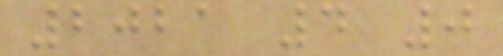2021 4 0
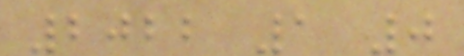2022 1 0
